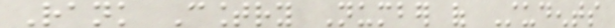Rank Country Number of Students
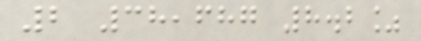2 38,687 8.2%
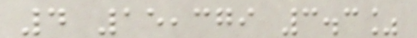4 15,379 3.3%
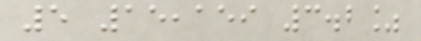5 15,159 3.2%
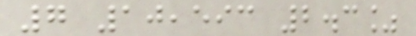7 10,593 2.3%
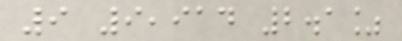9 9,914 2.1%
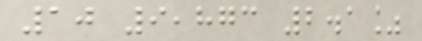10 9,873 2.1%
